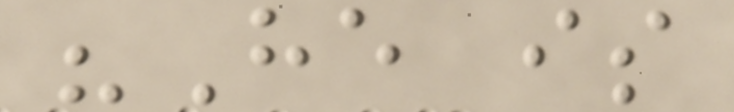"He is
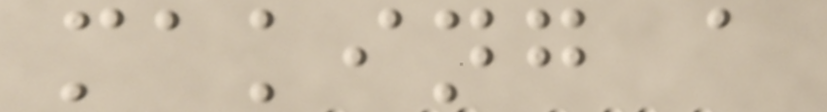making a
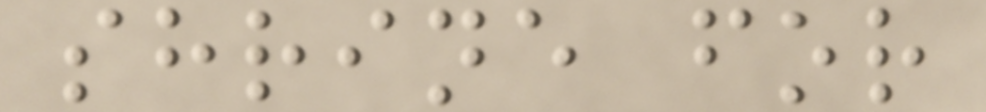shrine for
